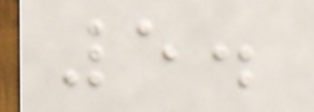5.
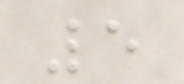5
